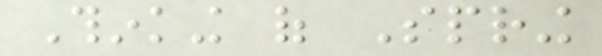Thinking of Spring
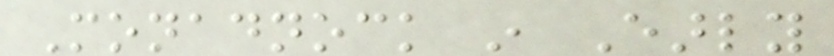Monadnock in Early
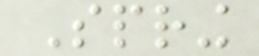Spring
